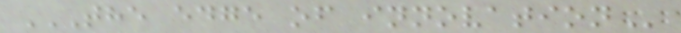THE EDGE OF INNOVATION
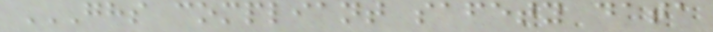GHS COMPLIANT SAFETY DATA
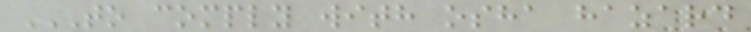TO COMPLY WITH OSHA HAZARD
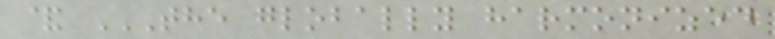& THE GLOBALLY HARMONIZED
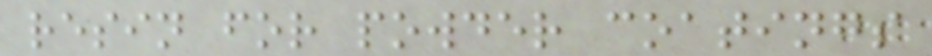resin for powder coatings
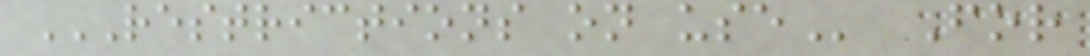RESTRICTIONS ON USE For
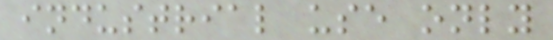industrial use only
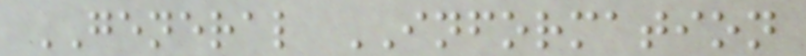GENERAL INFORMATION
